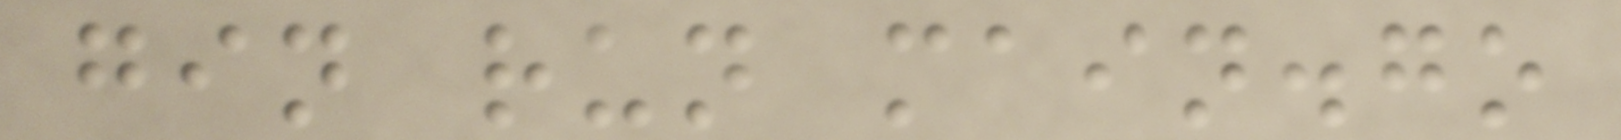gin run main.go
